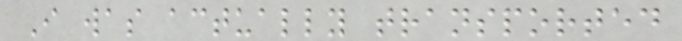I was actually transported
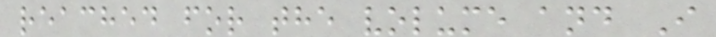reached for the volume and I
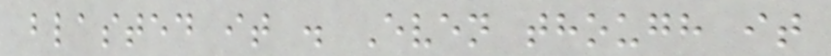blasted it . Even though it
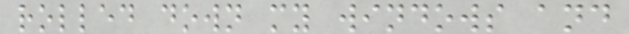rolled down my windows and
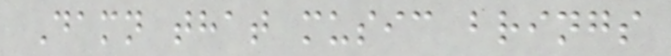Damn that music brings
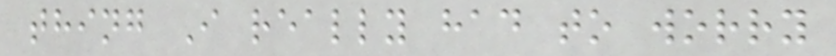thing I really had to worry
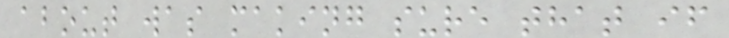about was making sure that if
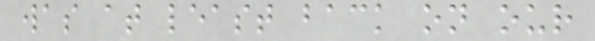was at least back on our
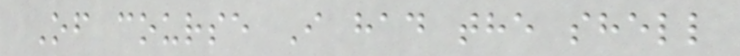Of course I had the shell
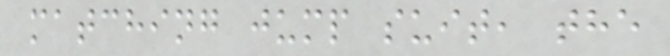matching jump suit, the
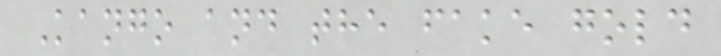Kango and the fake gold
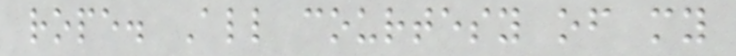rope. All courtesy of my
